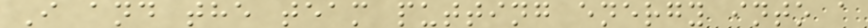I and the team putting energy into a
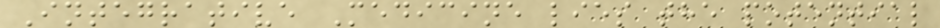Integrative Medicine lies the potential
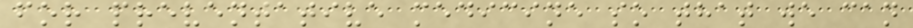for preventative medicine so that we can
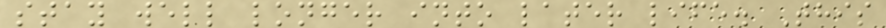stay well longer into later life. This
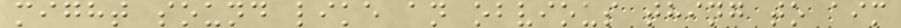might sound like an obvious thing to aim
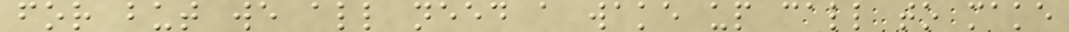for but we all need a wake up call to make
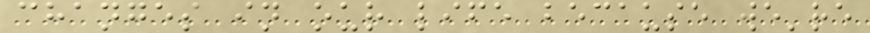changes in our life because we're
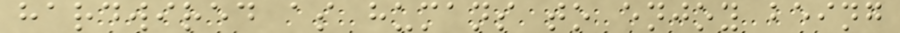hardwired as humans to enjoy being
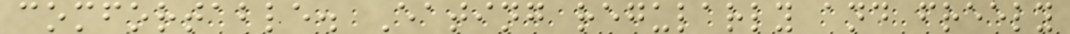comfortable. Eating regularly and freely
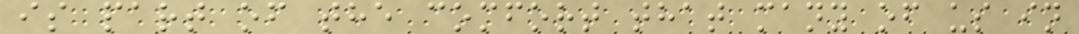is part of the comfort that many of us in
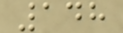148
